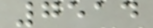7514
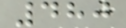480
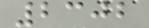2302
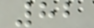82
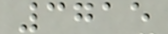3715
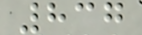837
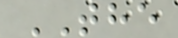THE
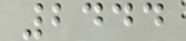2444
